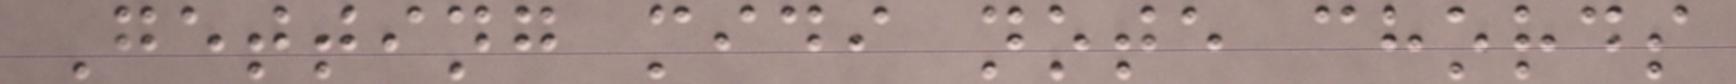Getting midi note chords
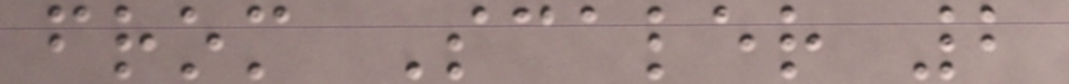from Scaler 2
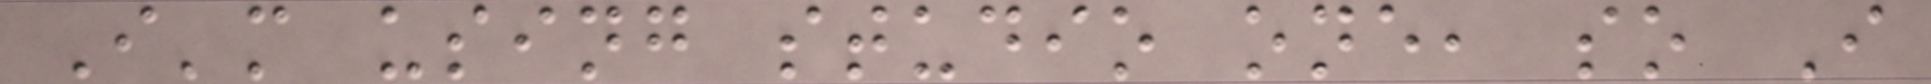I'm using studio one, so I
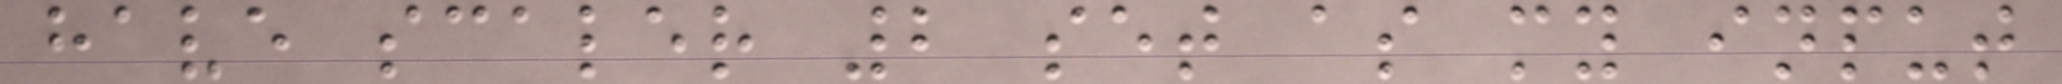have scaler 2 set as my input
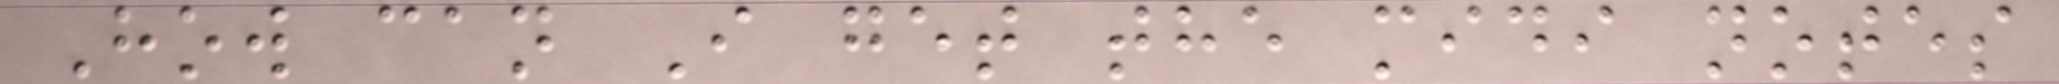How can I get the midi notes
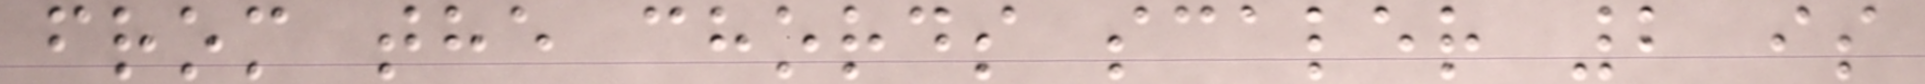from the chords scaler 2 is
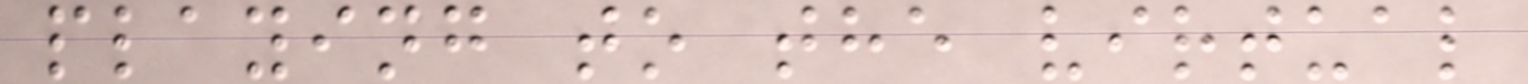playing to the virtual
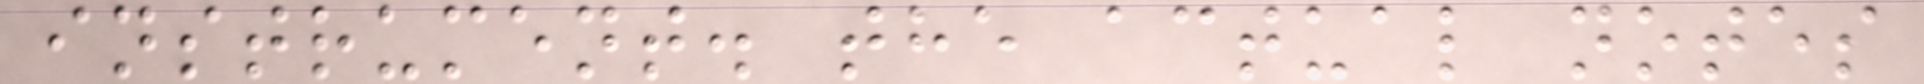instrument. the actual notes
